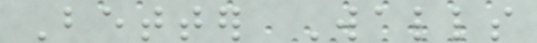Better Walls
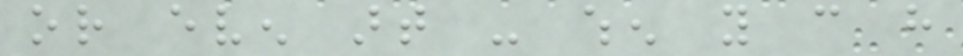or even art - when you can have
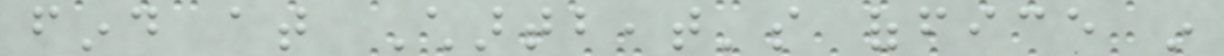find at Chartbeat's office in
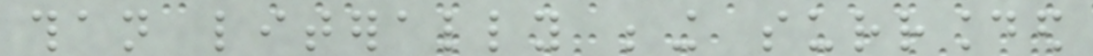than literally being surrounded
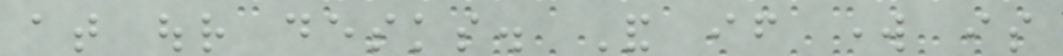at our desks. And if work is
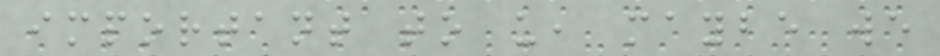important to us, maybe we
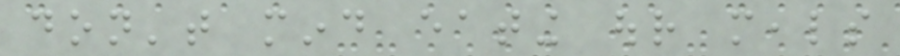don't mind eating our meals
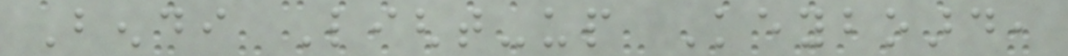Bendi Light-up Keyboard,
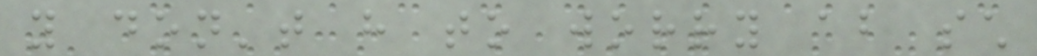you don't have to worry about such
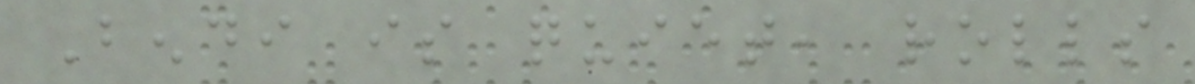Bendi is quiet, rolls
